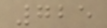725
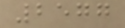2577
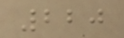220
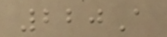220A
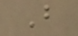B
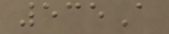535A
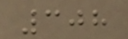308
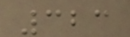323
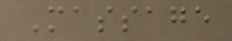Massage
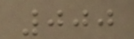000
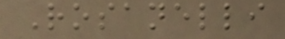Rosanelli
